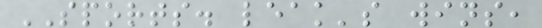SPORTS. leak's wins,
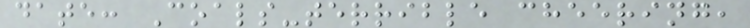date: Coals-terrible cheering,
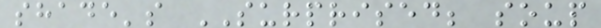shade's SURPRISED; soup
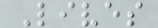Lives
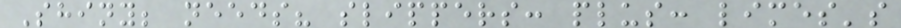Shiny; needs? slippers: plus: limes's
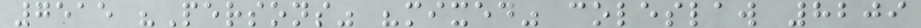7515 "Persons" "mixed" coleslaw 8209
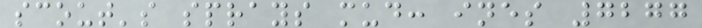scout's sprays mud: ines 7277
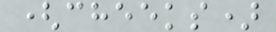(cheeks)
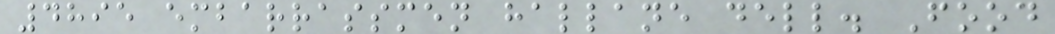4895 embarrassmen hallane dell. Food
